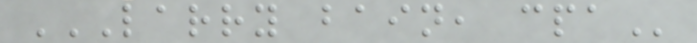LARRY BAIN, CPA
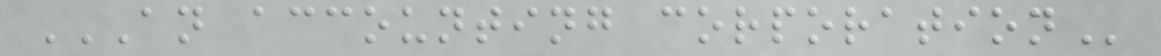AN ACCOUNTING CORPORATION
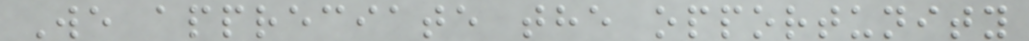We appreciate the opportunity
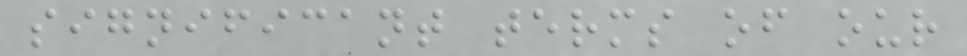significant terms of our
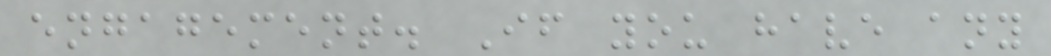engagement. If you have any
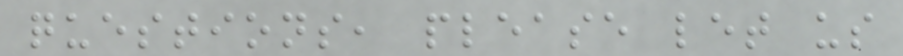questions, please let us
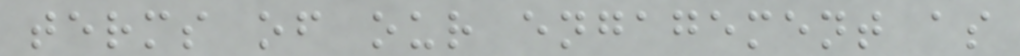terms of our engagement as
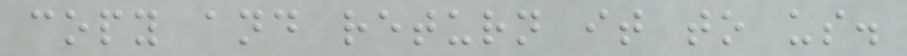copy and return it to us.
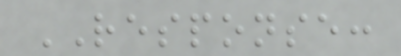RESPONSE:
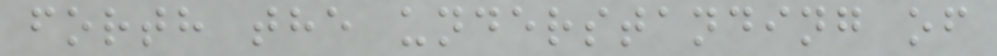forth the understanding of
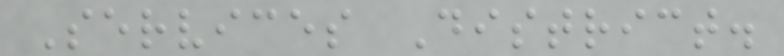Services District.
